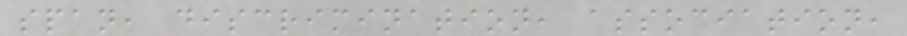span, discrimination, association,
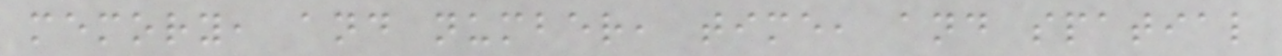memory, and number, time, and spatial
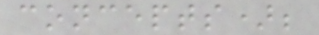concepts);
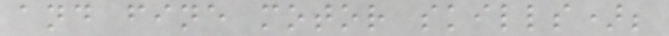and fine motor skills);
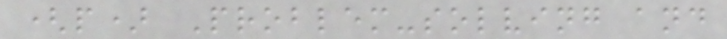(p) Problem-solving and
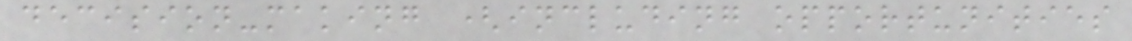decision-making (including opportunities
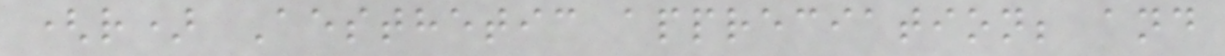(r) Aesthetic appreciation; and
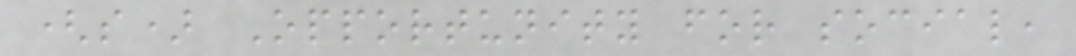(s) Opportunity for social,
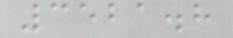3521.8
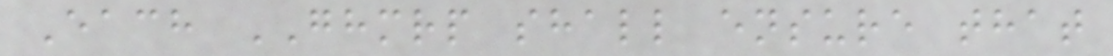Each GHMRP shall ensure that
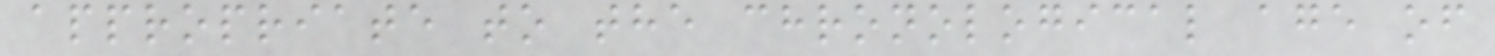appropriate to the chronological age of
